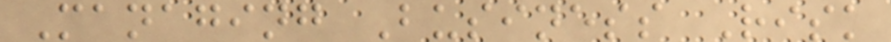Managing Business Risk
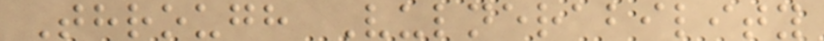Through Vulnerability
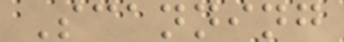Scanning
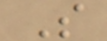S
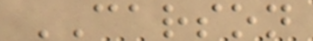CARSON
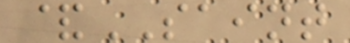&SAINT
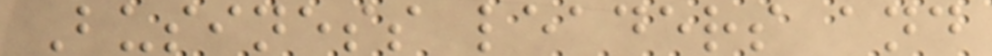Business leaders and
